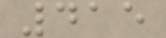415
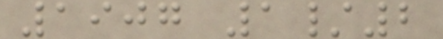1907 1/2
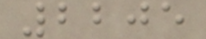2205
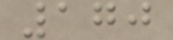170
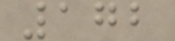172
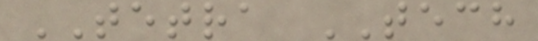TETRA TECH
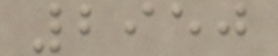2950
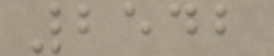2542
